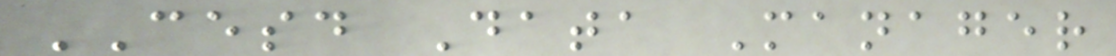CESD Data Manager
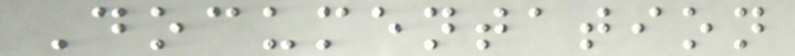Documentation
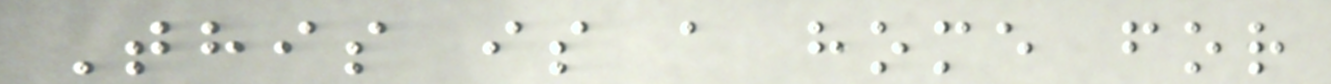This is a home for
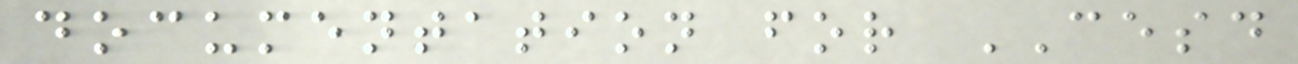documentation for CESD
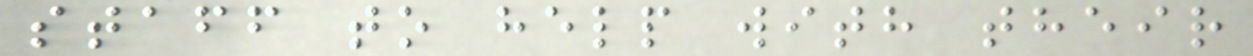staff to help with their
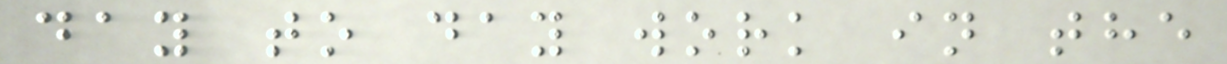day to day work in the
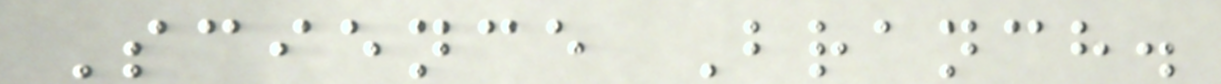Science Branch.
